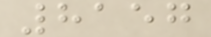8157
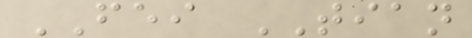FEI TIAN
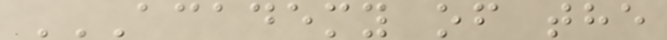ACADEMY OF THE
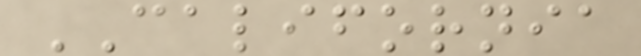CALIFORNIA
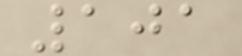101
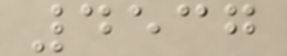4537
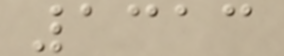1313
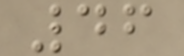46
